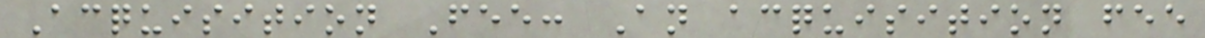Acquisition Fee: An acquisition fee
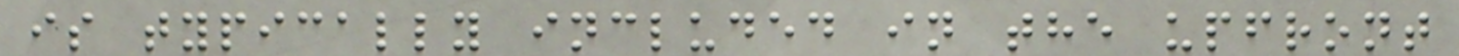is typically included in the upfront
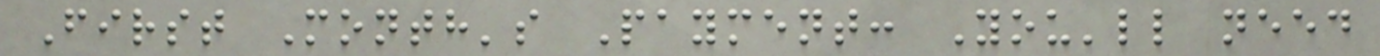First Month's Payment: You'll need
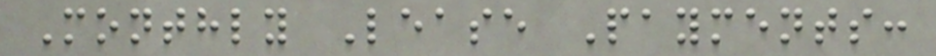Monthly Lease Payments:
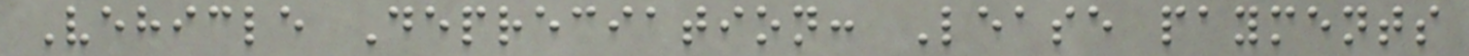Vehicle Depreciation: Lease payments
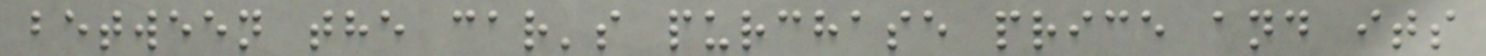between the car's purchase price and its
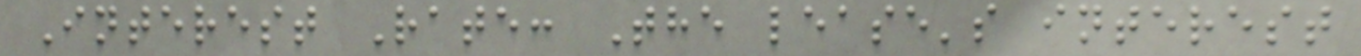Interest Rate: The lease's interest
